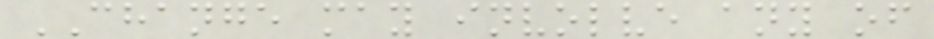CHANGE may involve any of
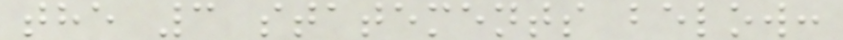the 3 statements below:
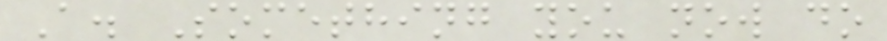A. Something you now do
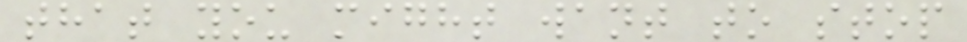that you might want to stop
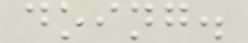doing.
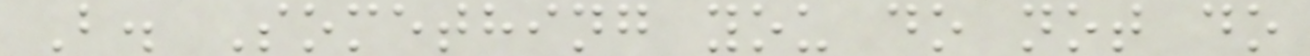B. Something you do not do
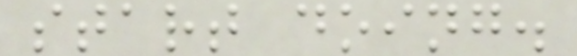start doing.
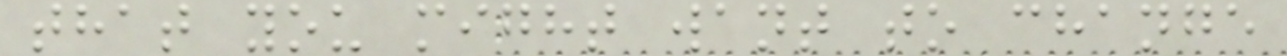that you might want to change
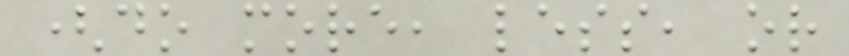(do more, less, or
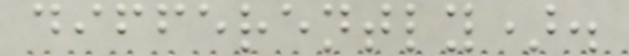differently).
